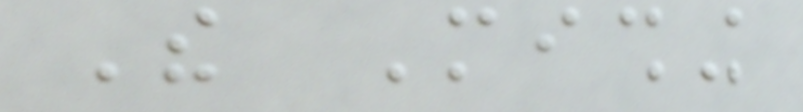The Mishing
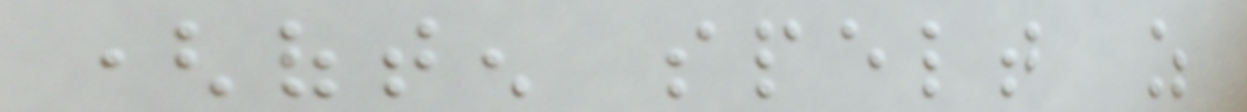(often spelt as
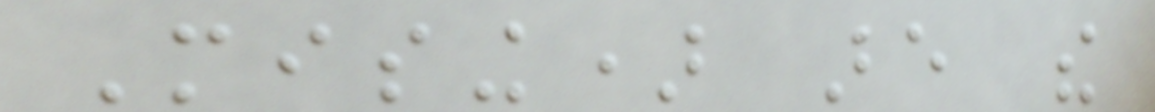Mising) are the
